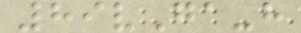89vGa-h
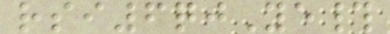rsi6qjYe#
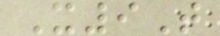X9T
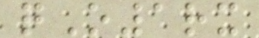qO1rx
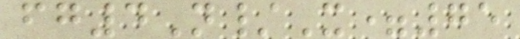fg4N/X=75
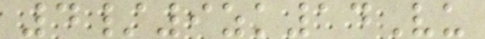4/9zk14Vu
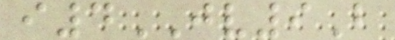i4JV9B
